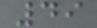49
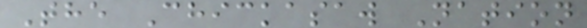The Chickasaw Nation
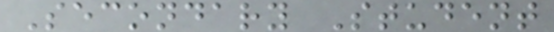Secondary Student
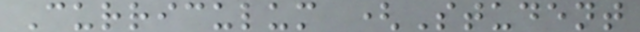Curriculum (Student
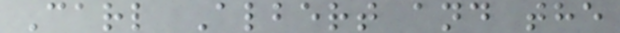Carl Albert and the
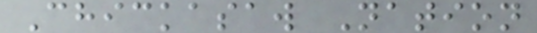Chickasaw Nation
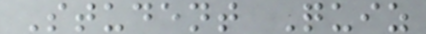Student Quiz
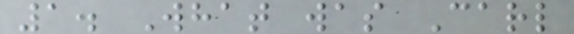1. What was Carl
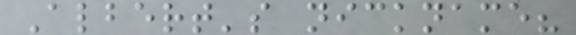Albert's nickname?
